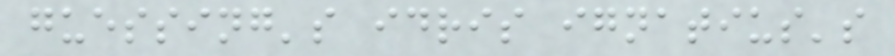guessing's idris ignatius's
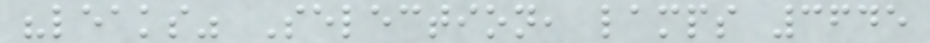"leaks" Selection, lamps 3645
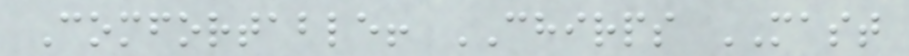Comfortable! CHIRPS MAST
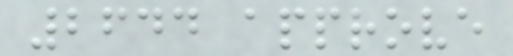2644 approve
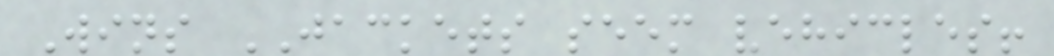Wins JACKETS seem vehicles!
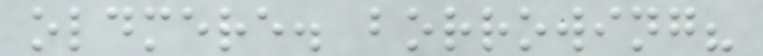oldmere. borrowing?
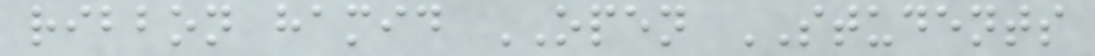ribbon hamid OPEN STUDENTS
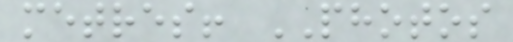metres! PHOTOS
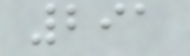291
